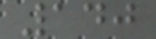140
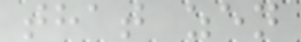that zen
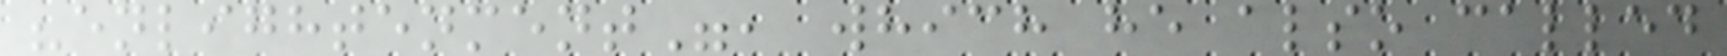"enlightenment", which he also called
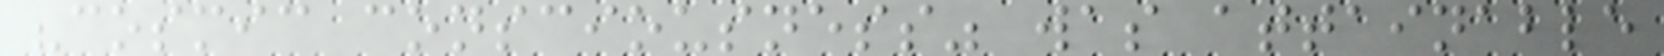"cosmic consciousness" was attainable
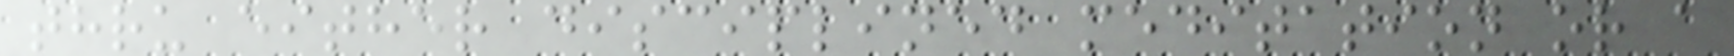thru either disciplined meditation or a
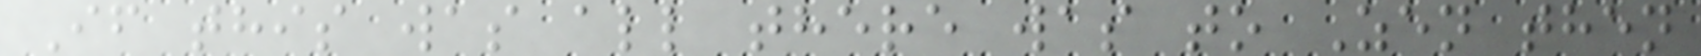If this was all there was to Zen then
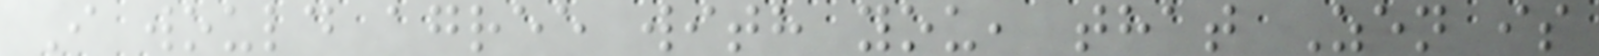I would agree with you, that Zen is
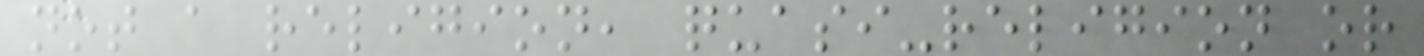not a religion, quasi-religion or
